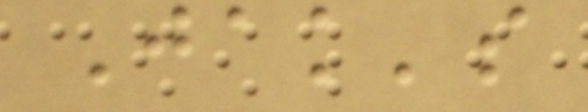Jak's
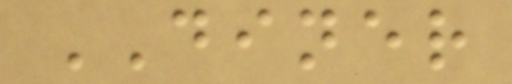DINER
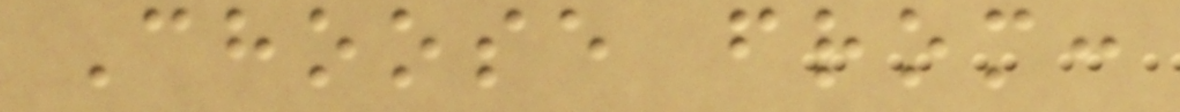Choose from:
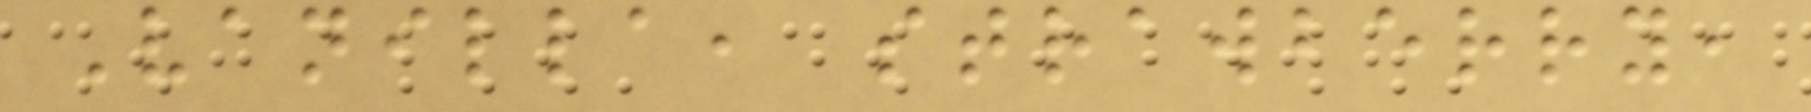Vanilla, strawberry,
